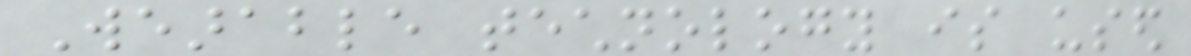Wearable technology is used
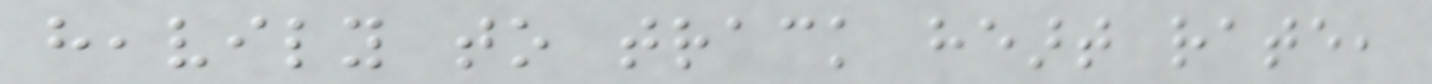heavily to track heart rate,
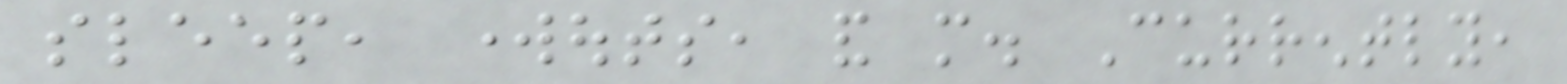sleep, workouts, and more. Currently,
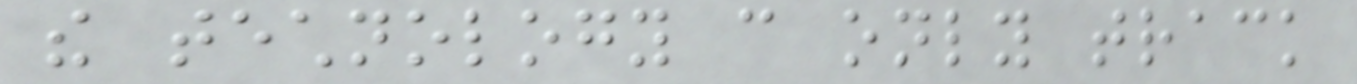the technology can only track
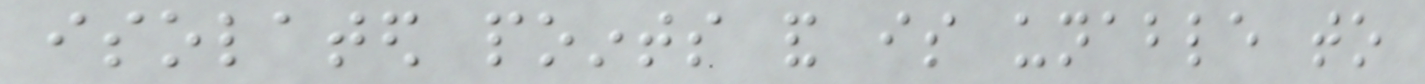isolated points and is unable to
